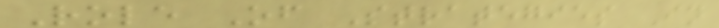Role Of Strategies In
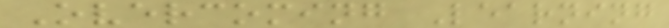Overcoming Learning
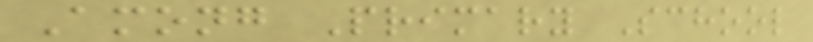Among Primary School
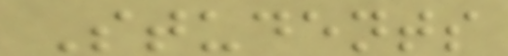Students
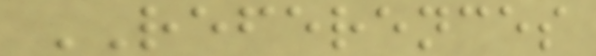REFERENCES
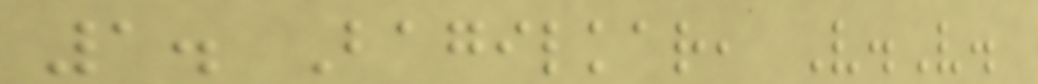1. Bagilkar, V.V.
